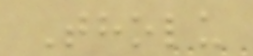Tholu
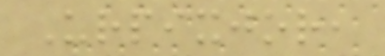Urpixjor,
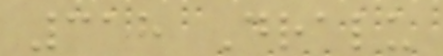318 Dralu
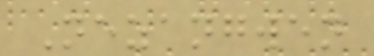Nezangwen
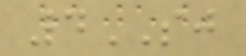4SJ
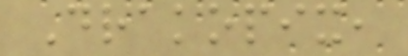Drakopix,
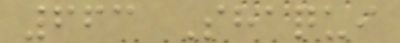663 Shaqui
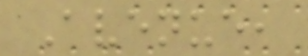Avenue,
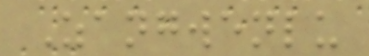Zangwenlu
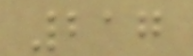217
